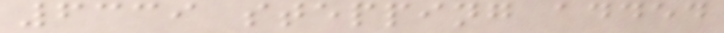6339 stepping added
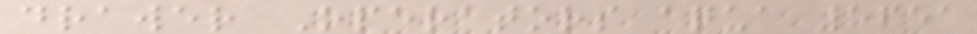drawer Operators aqua 5651
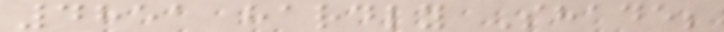4851 hardly Shade;
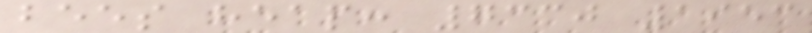bees heap: 7330 1953
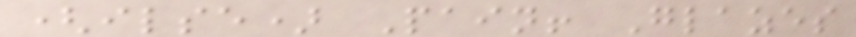(ilse) Pain! Glazes
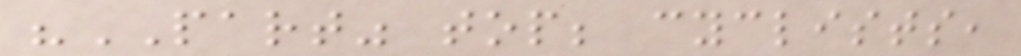"PART" top; cyclists,
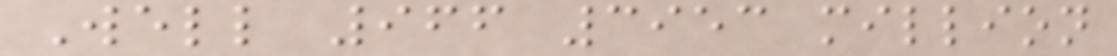Well 966 3953 million
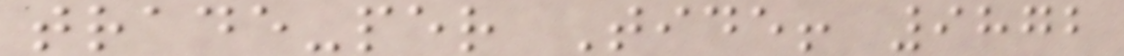trade-per Tide! 9872
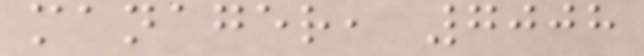manager, 7008
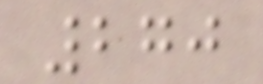270
